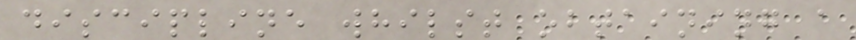discipline whilst obtaining a
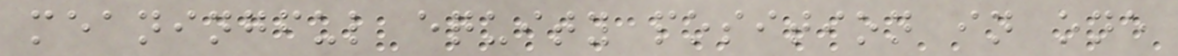meaningful equity position in one
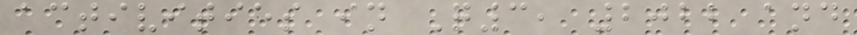activities in Q3, 2022 and
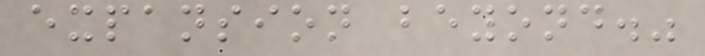expansion beyond."
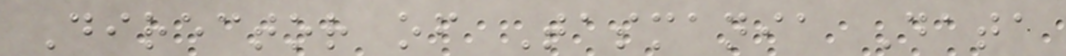Director of Tasmania Data
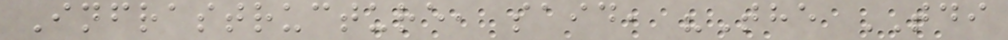Infrastructure, said, "The TDI
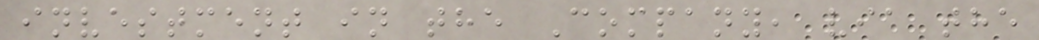investment in the Company, via the
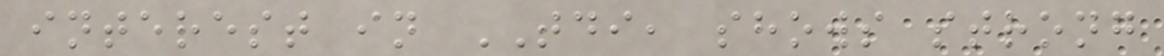interest in TDI, shows strong
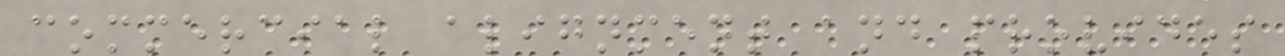commercial alignment and provides
